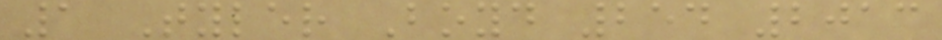1 Tyler Boyd 254 2013
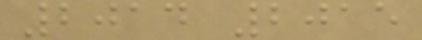2014 2015
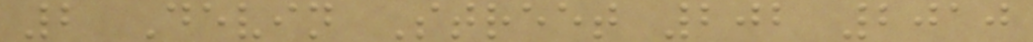2 Devin Street 202 2010
